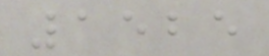1525
